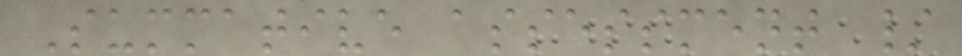Summative assessment /
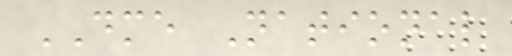DME National
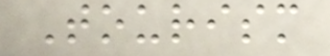Tourism
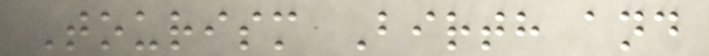Tourism Birth and
